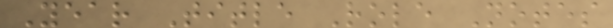Year Title Role Notes
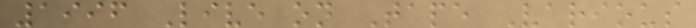1996 Live on Tape Various
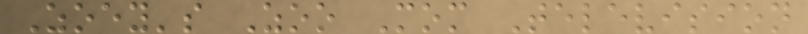Zoey's Zoo Mom Television
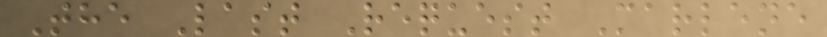The Last Request Marlene
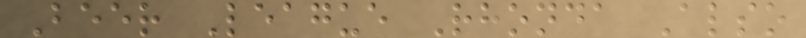Beer League Rhonda Also
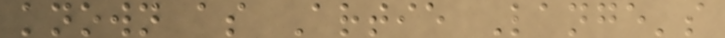known as Artie Lange's
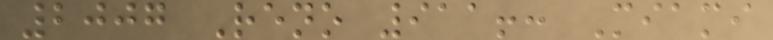2007 Reno 911!: Miami
